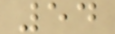54
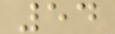54
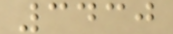3430
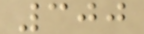300
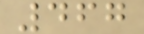467
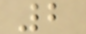2
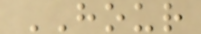HOUR
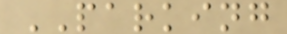PARKING
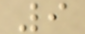9
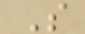S
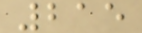215
